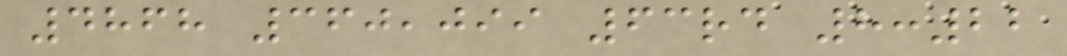4868 360,099 63rd 8:22
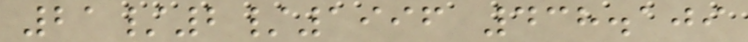21/2/1996 438.109
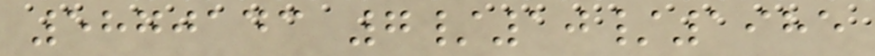5870143 7/10/1985
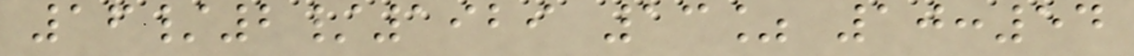16/2/1929 13% 10:54
